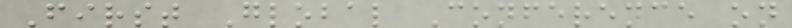First Global Conference on
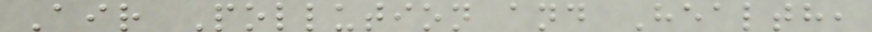Air Pollution and Health,
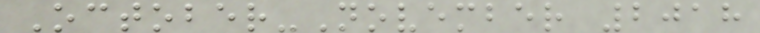October-November 2018
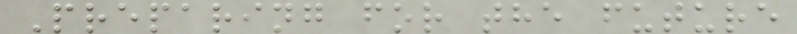Preparing for the future
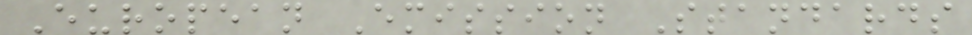European Emission Standards
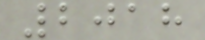2018
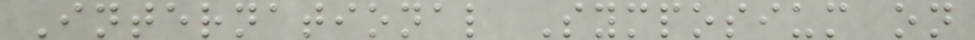International Symposium on
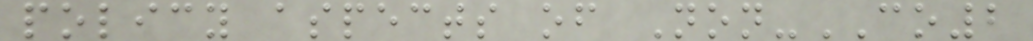policy aspects of Non-CO2
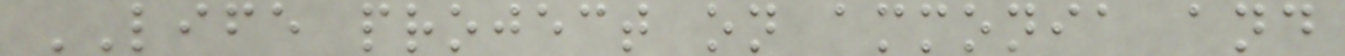LIFE project on ammonia and
